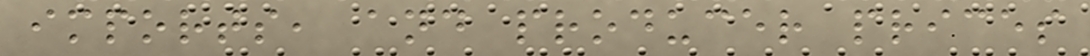imports, and producer prices
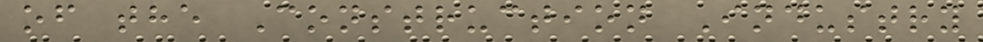of the Construction Industry
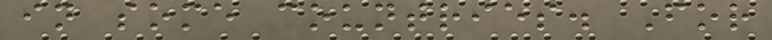in some countries. For
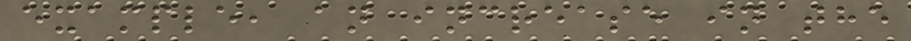example, an increase in the
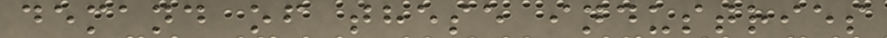demand of these industries
